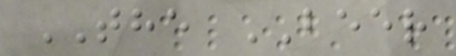THE BEER
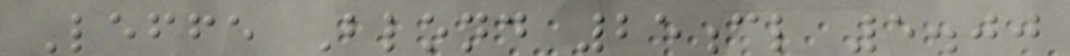Leffe Blond 25cl 5.00
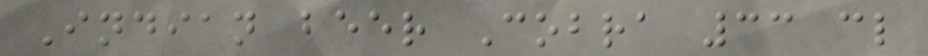Indian beer Cobra 33 cl
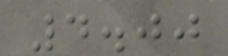4.00
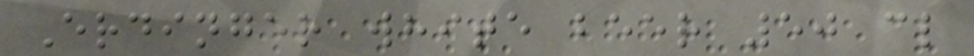Erdinger white beer 50 cl
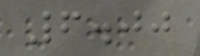6.00
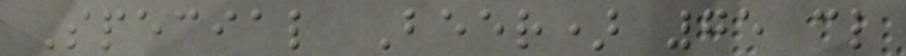Special Beer) 75 cl
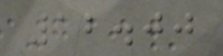12.00
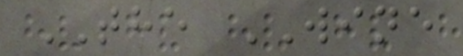THE WINE
